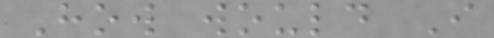How would I
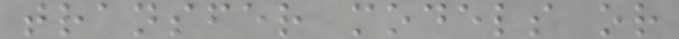transfer models or
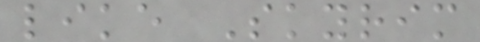like Skyrim
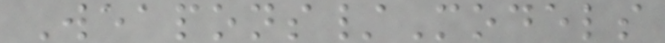Weapons/Models
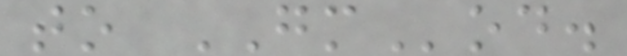to GMod.
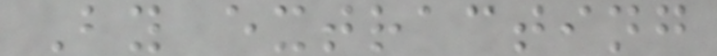By extracting
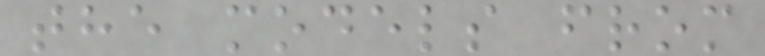the models from
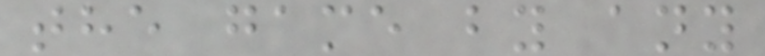the game by any
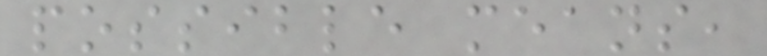possible means,
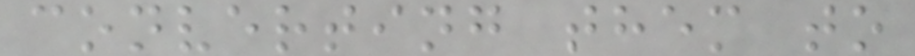converting them to
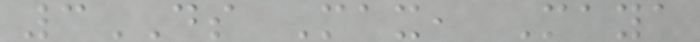3DS Max, Maya
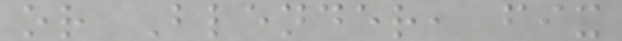or Blender, fix
